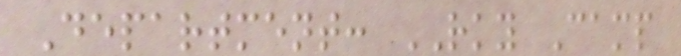Department: RKY Camp
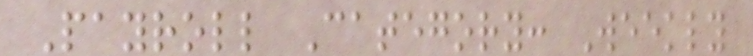Payroll Category: Weekly
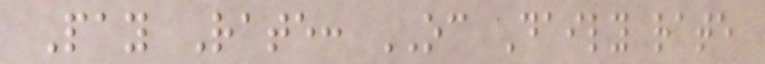Pay Rate: OC Daily rate
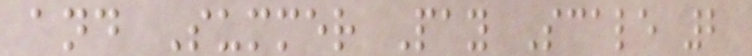and Summer Pay Scale 2
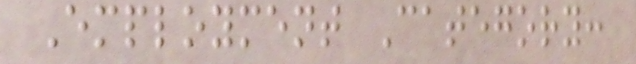Employment Category:
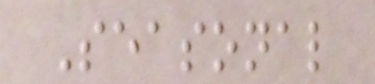Seasonal
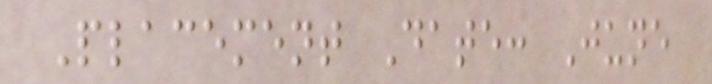Placement Date: June
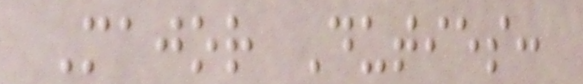Major Duties:
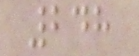248
